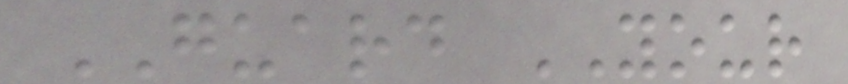GUARD YOUR
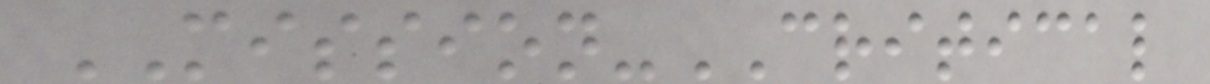MISSION-CRITICAL
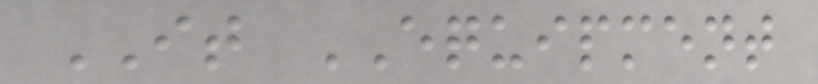IT EQUIPMENT
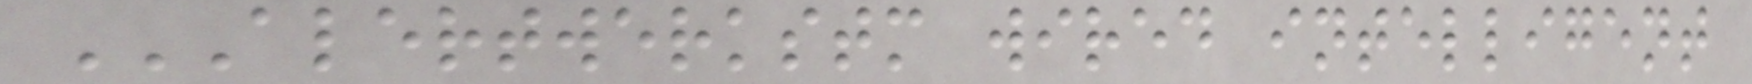ALERTWERKSTM WIRED INTELLIGENT
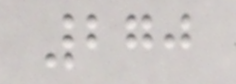270
